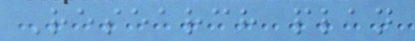Research plan
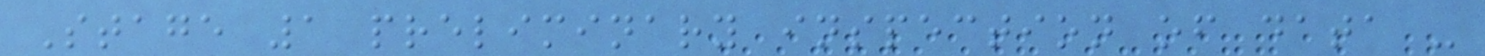Stage 1 preliminary inspection of data -
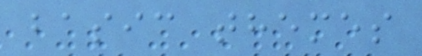basic themes
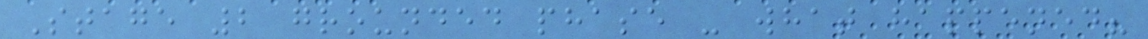Stage 2 grounded phase - what happened?
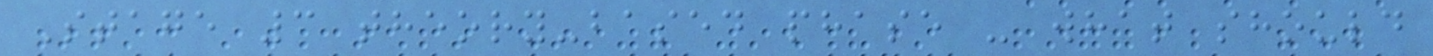Stage 3 theory-based phase - what should
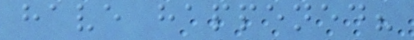have happened?
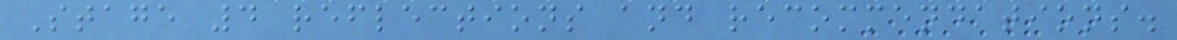Stage 4 reflections and recommendations.
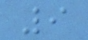9
